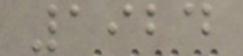1924
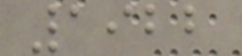1922
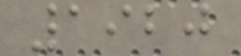1920
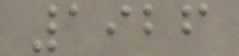1926
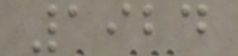1924
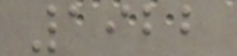1922
